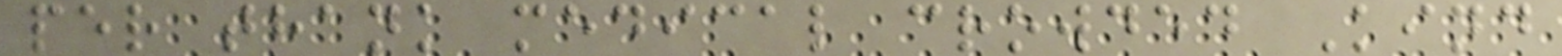per thank medical crowded Kind
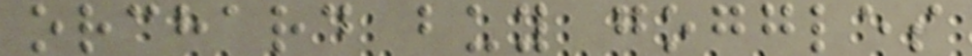orchard buy goggles
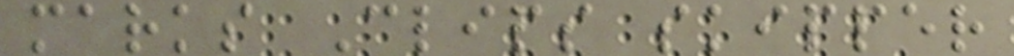marks Clips skipper
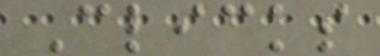Clicks
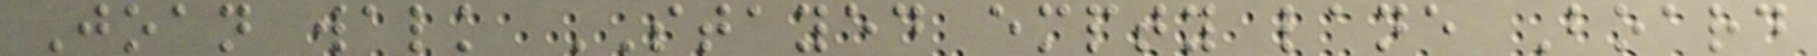Joan walk STAYED empty lane Board
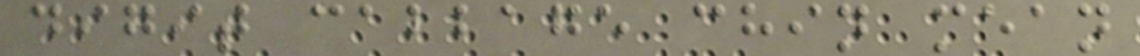digit cabbage chin mean
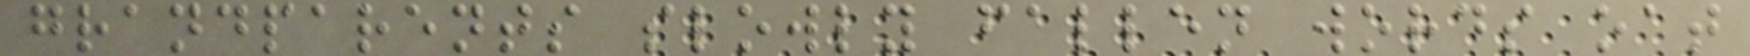grandparents slowly fallen words oat
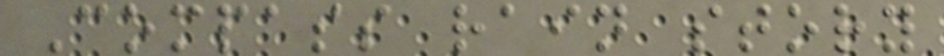Compass rain story
